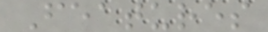Features
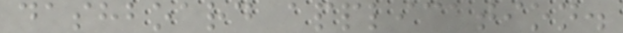dashboard application.
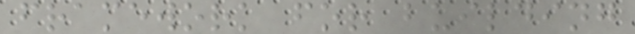framework for building
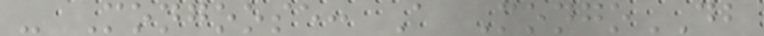- Mongoose: A MongoDB
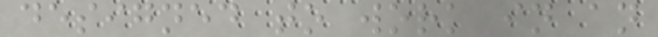designed to work in an
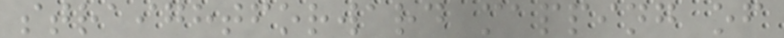straightforward mapping of
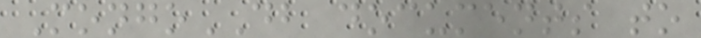MongoDB documents to
